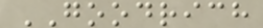GOODRICH
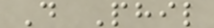D Phil
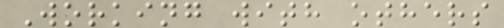Working with others
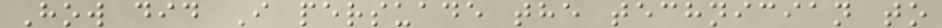How did I persuade the technician to
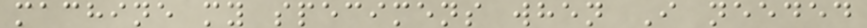machine my specimens when I needed
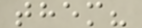them?
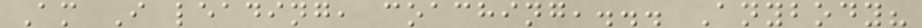Am I leading, coaching,... Anybody?
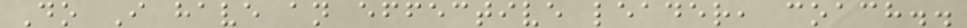Do I have an effective leader, coach..
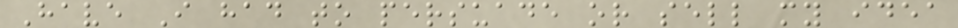Have I had to persuade or sell my idea
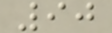90
